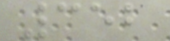352
